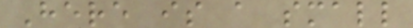Here is a small
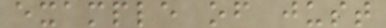example of just
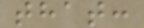that:
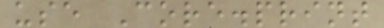use Core.print
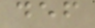def
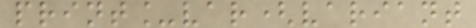print_var(variant
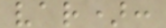var):
